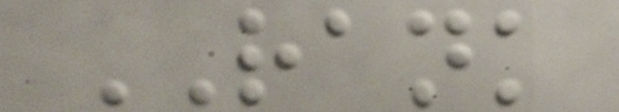RANK
